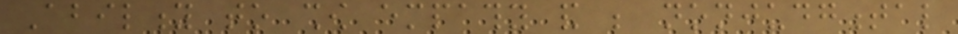Ability to show empathy and be nonjudgmental
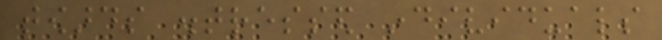towards distressed individuals
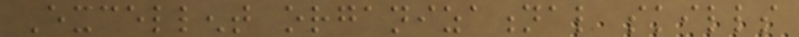Excellent organizational skills
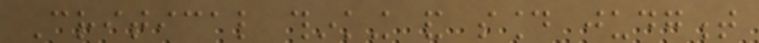Critical thinking and sound judgment
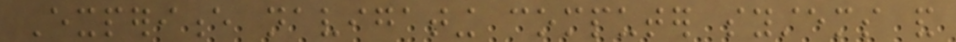Experience navigating computer systems and
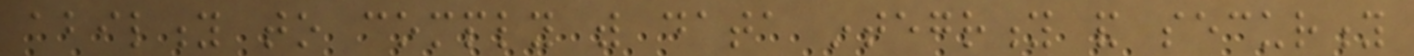ability to comply with data integrity and security
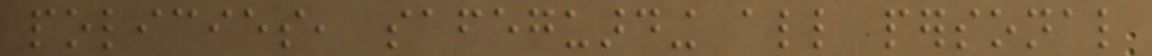policies, safeguarding all personal
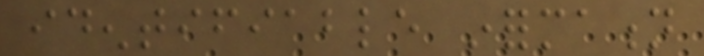identifiable information
